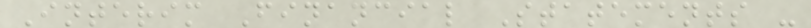Interim Financial Statements -
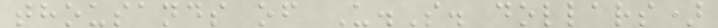thousands of U.S. dollars)
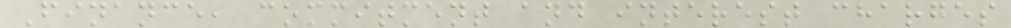Finance, commitment and interest charges
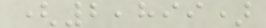(2,899)
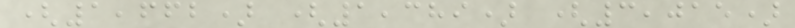(1,662) (1,389) (3,015)
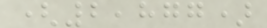(2,877)
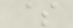$
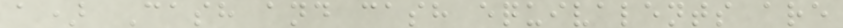a) Cash and cash equivalents are
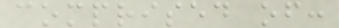comprised of:
